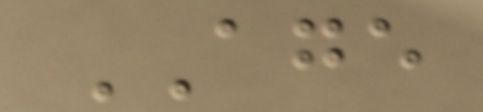AGE
